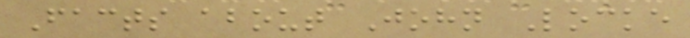Facts about John Locke
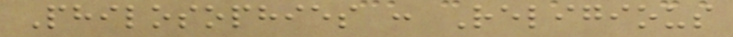Philosophies : Religious
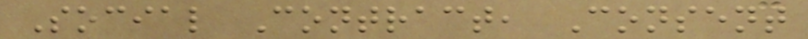Social Contract, Consent
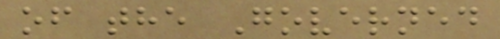of the Governed
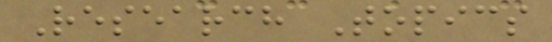Research Topics
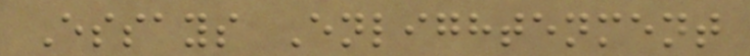Essays Enlightenment
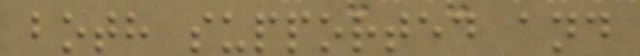both supported and
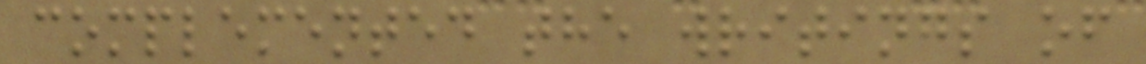complemented the writings of
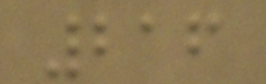216
